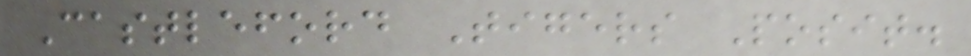Castleford Tigers Posit.
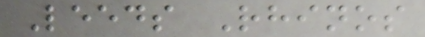Leeds Rhinos
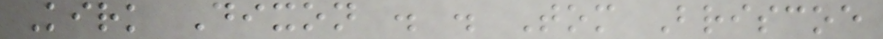Kirk Dixon . . Tom Briscoe
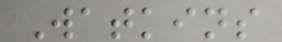Watkins
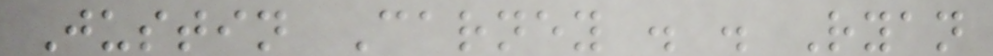Justin Carney . . Ryan
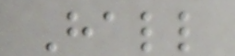Hall
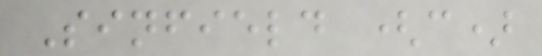Sinfield (c)
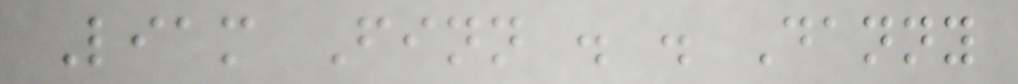Liam Finn . . Danny
